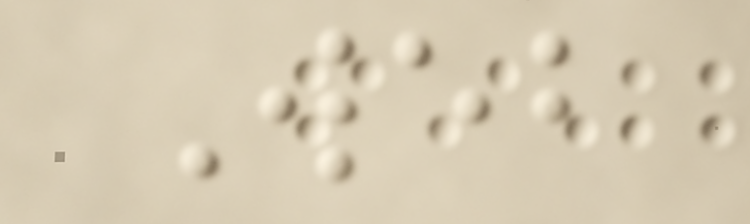Web
